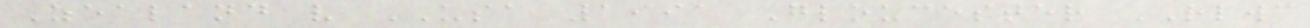Zealand v USA 1991 Gloucester RLWC
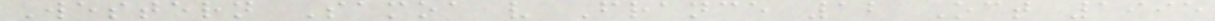Western Samoa v France 12 Oct 1995
